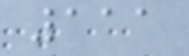111
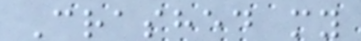Crashed my
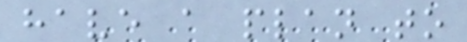have a plan to
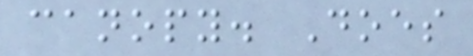canopy. Does
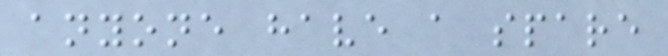anyone have a spare
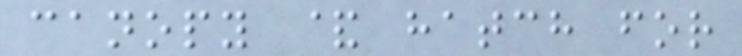canopy & hatch for
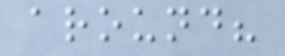around?
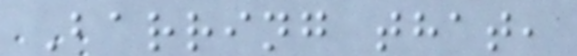Barring that,
